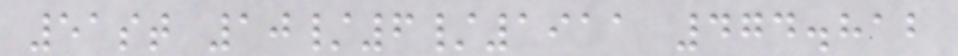51st 10/6/1911 474.812
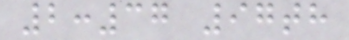2:37 97th
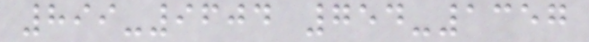899-9604 754-1357
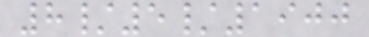8/5/1900
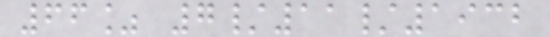66% 7/11/1932
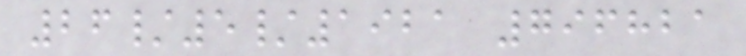26/5/1921 796821
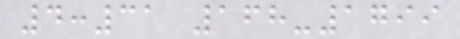4:31 168-1799
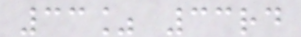33% 33rd
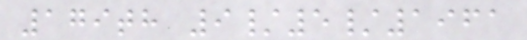179th 9/5/1961
